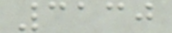3130
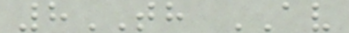8TH AV
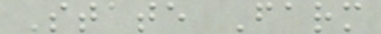State Farm
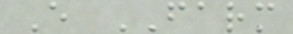E FARM
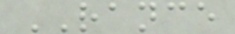RANCE
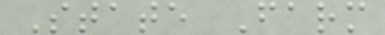State Farm
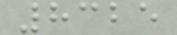8325
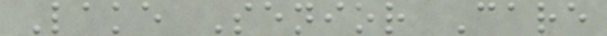Lake Senior Care
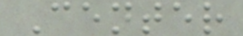Center
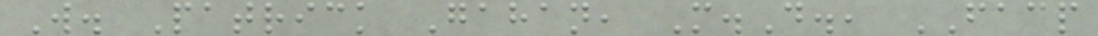W. Patrick Gahan, M.D., FACP
